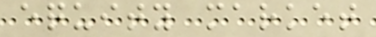equity market
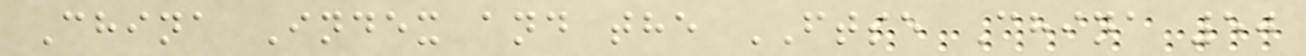China Index and the FTSE China 50
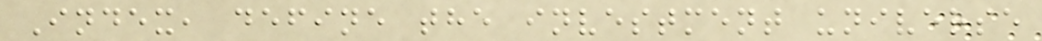Index, define the investment universe
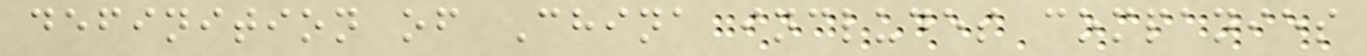definition of China includes companies
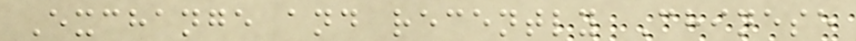Exchange and recently Chinese
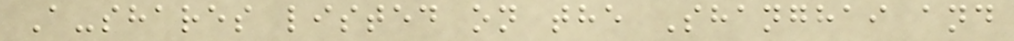A-shares listed on the Shanghai and
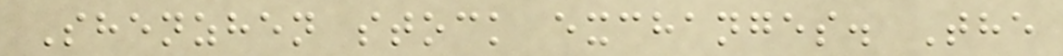Shenzhen stock exchanges. The
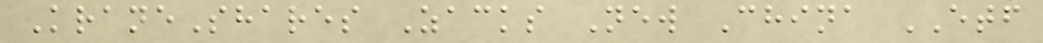KraneShares Zacks New China ETF
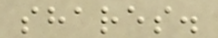shares.
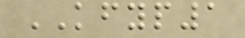KFYP1
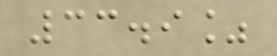33.9%
